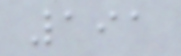191
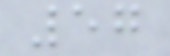57
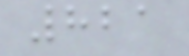821
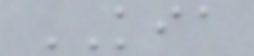KIA
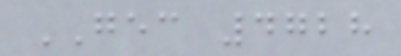GEC 4728
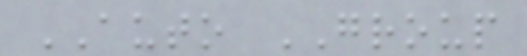AUTO GROUP
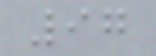97
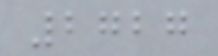2727
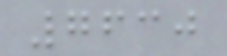7630
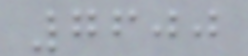7600
